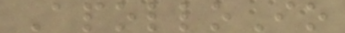ApolloIo
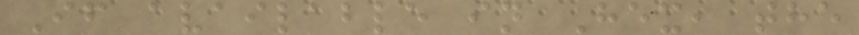If available in Hex, the
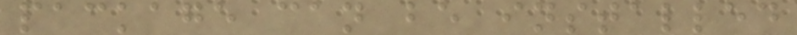package can be installed
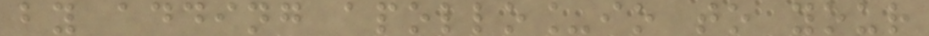by adding apollo_io to your
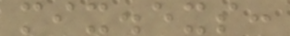mix.exs:
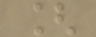[
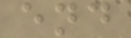end
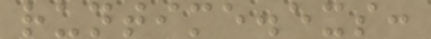runtime.exs:
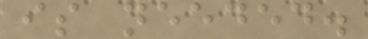is needed.
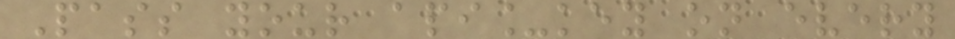Pass your api_key on every
